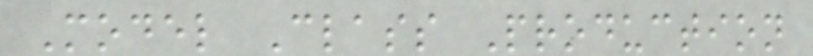Model Class Production
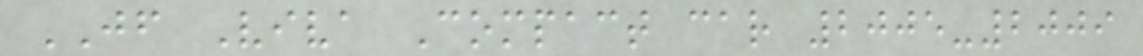JF Viva Compact car 2005-2009
